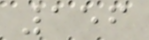156
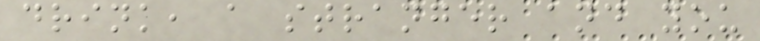drink, a stranger and you
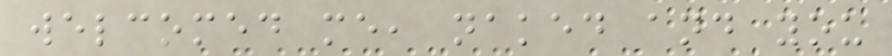welcomed me, naked and you
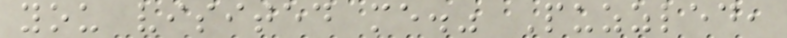you visited me." Puzzled,
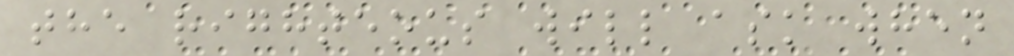the righteous will ask when
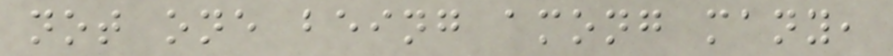not one being among many,
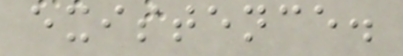existence.
